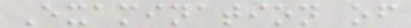Examination of
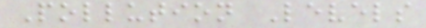Pollution Levels
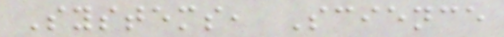Systems, Science
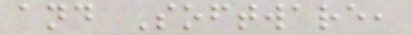and Software,
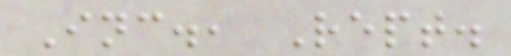Inc., Rept.
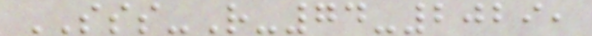SSS-R-74-2029,
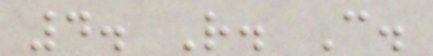4. R. C.
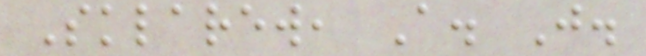Sklarew, A. J.
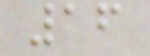16
